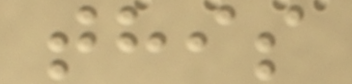this
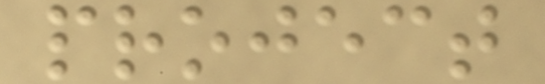project
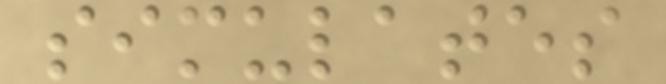simulates
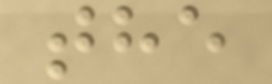the
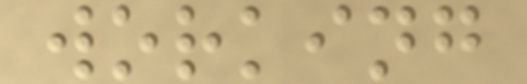working
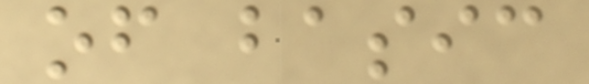of basic
